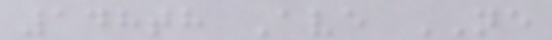148th Ave NE
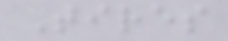Tires
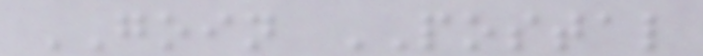GOIN POSTAL
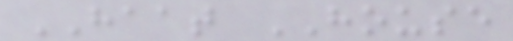HAAT HOUSE
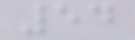54
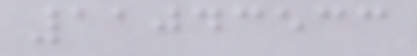11043533
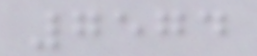7574
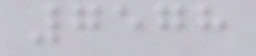7578
